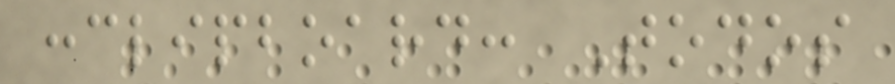:clipboard: Todos
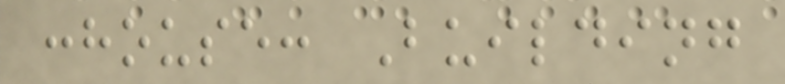:house: Building
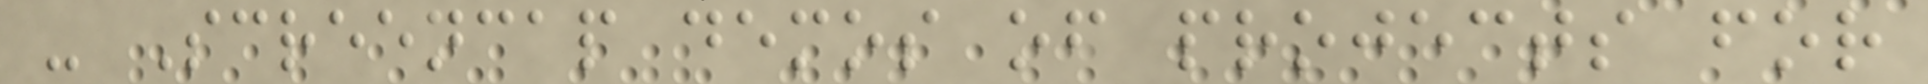- Screencap demos of projects for
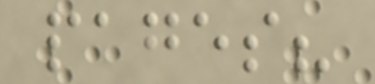pages?
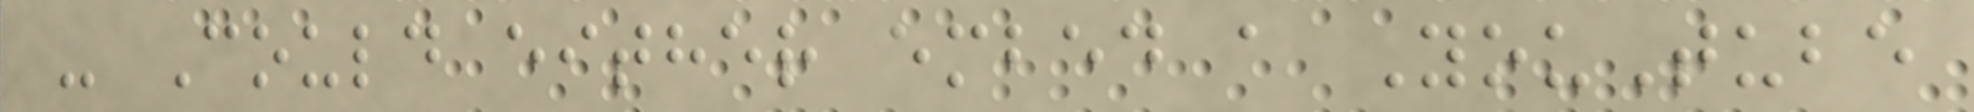- Could either embed a YouTube
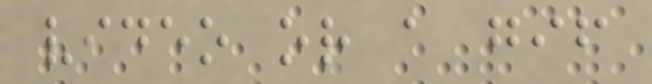video or a gif
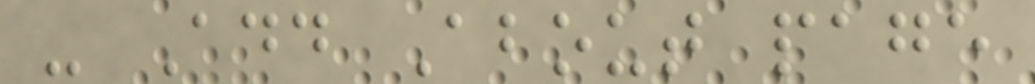- Add About page
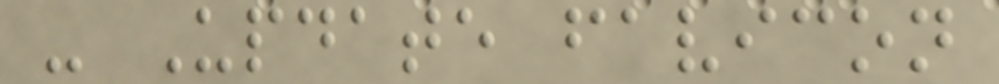- Update favicon
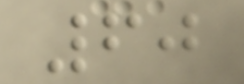60
